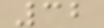32
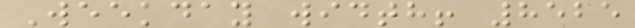Weekday width! 8525
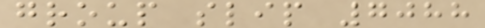group slip 7088
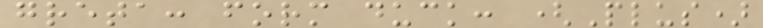greta: form duck: (Plus)
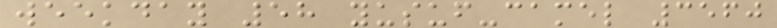weekday 58 yusuf-camel 3560
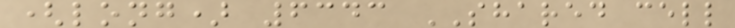(long) 6343 SHARED cell
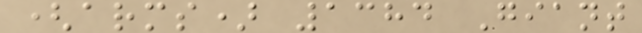(arms) 1384 Giant
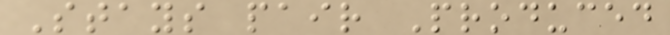Stays pair Produced
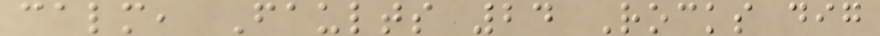calm, Faults 24 Rocks dig
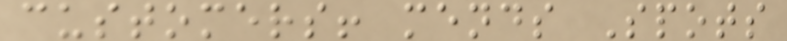customers! mends Spots
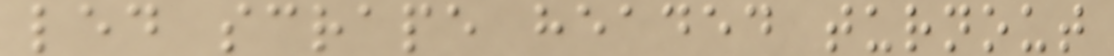led scrape headed turnout
